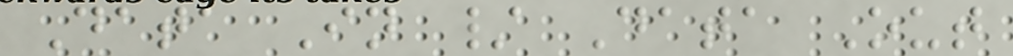Data In / Data Out
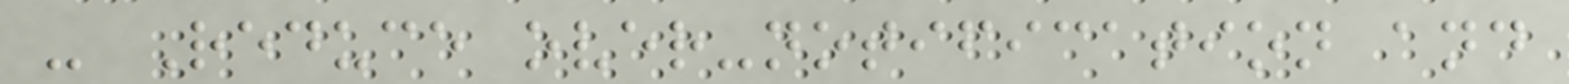- Reduce over-notification and
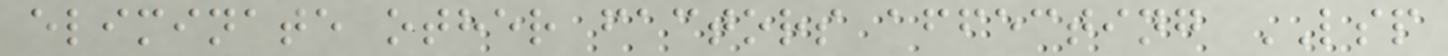eliminate other factors affecting LSP
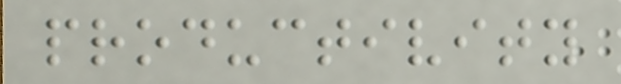productivity
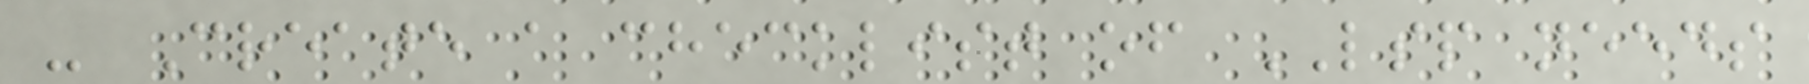- Create a checklist of LSP needs
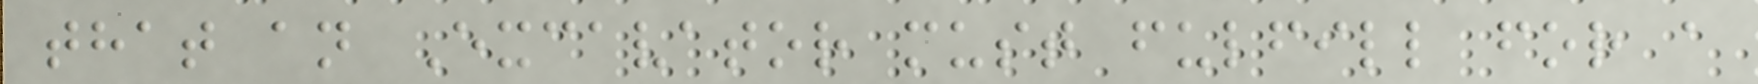that an Excavator must fulfill for a
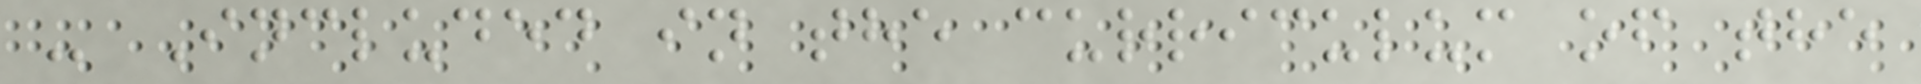- Included in the curriculum of the
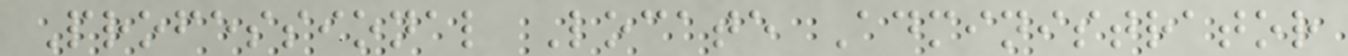Professional Locate Administrator
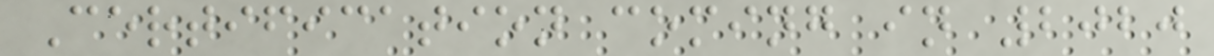Certification coming in 2020
